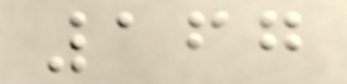167
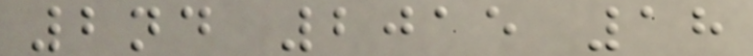2nd 2015 18
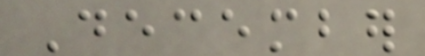December
